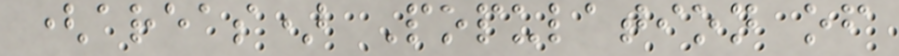(areas) Population of
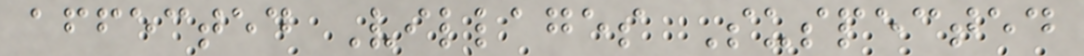affected Villages Suspected
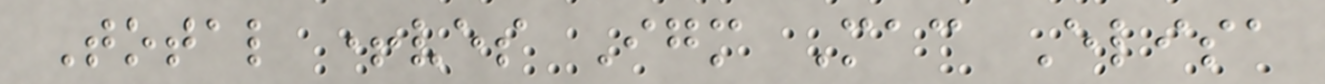Total +ves Igm Mac Elisa
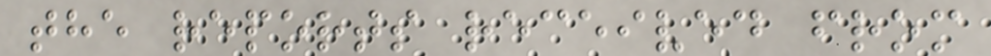the reports received from
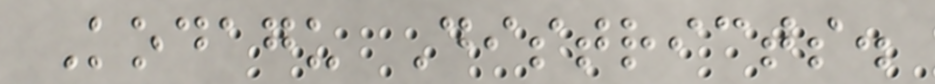Kodagu Districts.
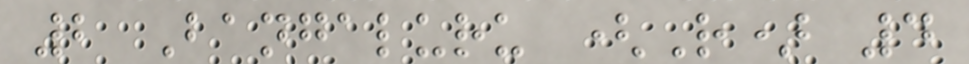2 Bangaluru (R) 4
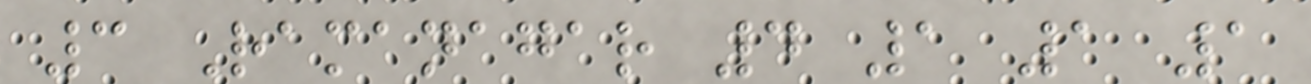3 Ramanagar 4 1 1 1
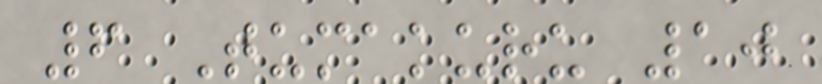6 Tumakuru 10
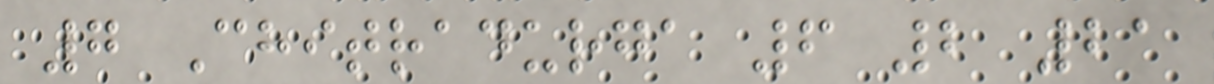7 Chitradurga 6 2 21
